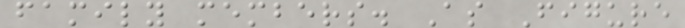family members. As Figure
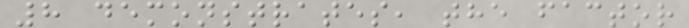8 demonstrates, the factor
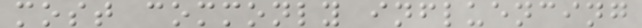most commonly influencing
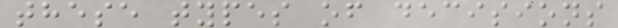these types of decisions
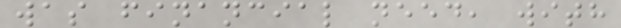was financial need, with
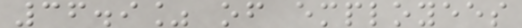36.9% of employees
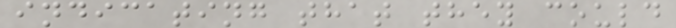indicating that they could
